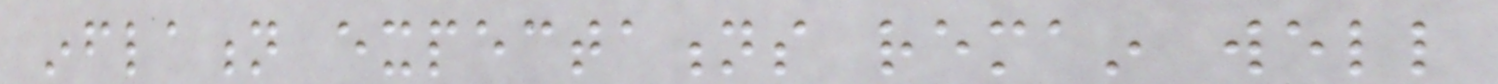inflation expectations remain well
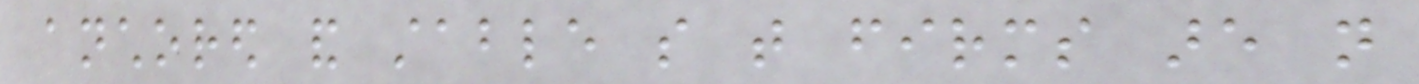anchored and stable so that firms are not
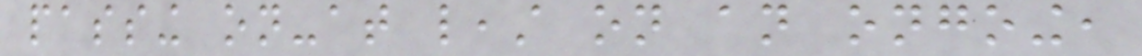passing on-at least on an ongoing,
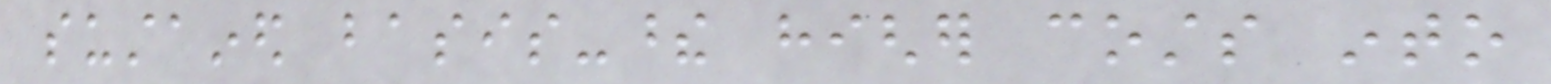sustained basis-these higher costs into
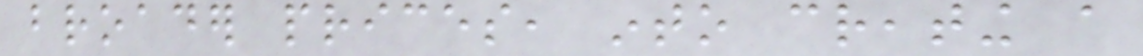broader prices, into creating a
